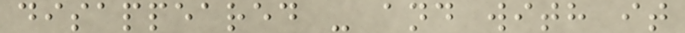disappeared - and with it
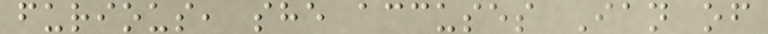furious, she accuses Ian of
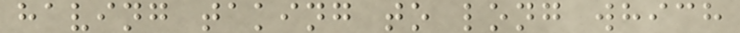having taking to long which
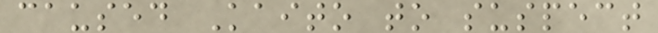caused Kaito to suspect
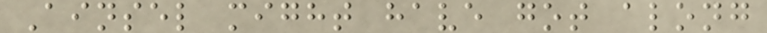Ainsel might have got along
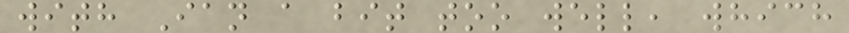with Ian a bit too well, which
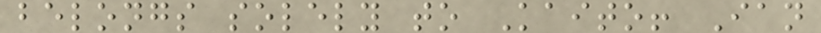belongs solely to Kaito! Ian
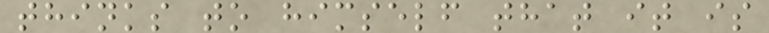thinks to himself that it is
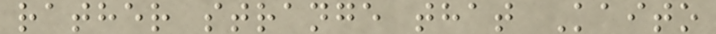rather strange that Kaito
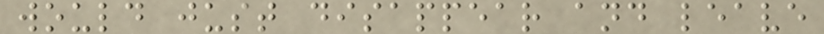would just disappear and leave
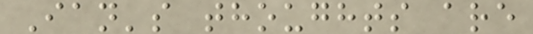Ian's thoughts are
